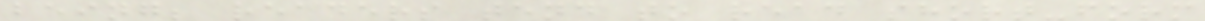being; readers tend to read short-form
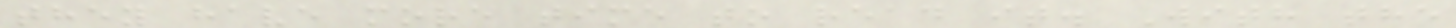they have more time to read it. With the
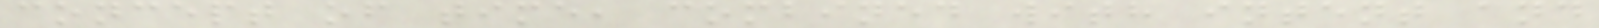concept of time, combined with intent and
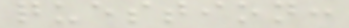question:
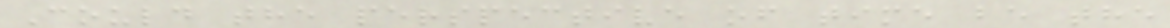Could the perspective of time be the
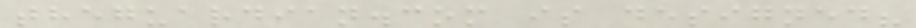theguardian.com is designed?
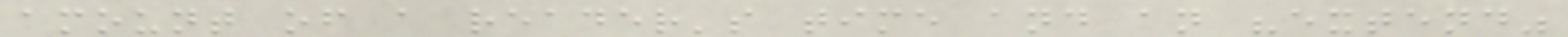amount of a reader's time and an "extend"
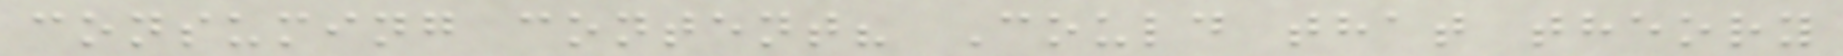consuming content? Could that theory
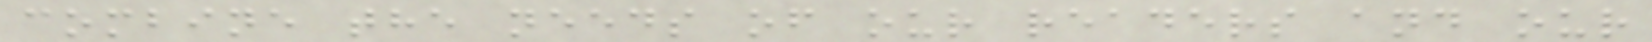combine the needs of our readers and our
